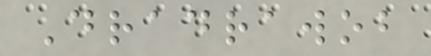Dradrawob
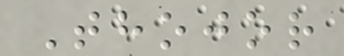Thojor
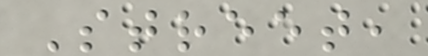Street,
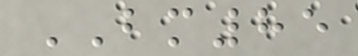BM85
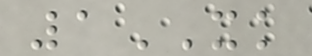1XK
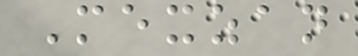Mexzan
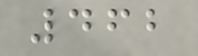462
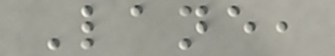Lane,
